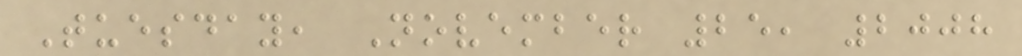Tuesday, November 25, 2008
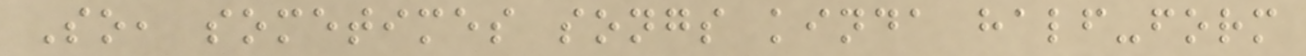So, sometimes songs kinda half-form
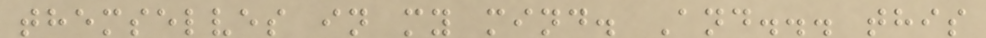themselves in my mind. And... this
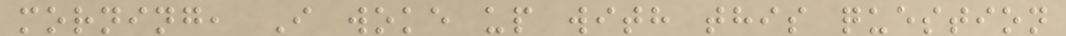morning, I woke up with this question
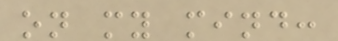on my mind:
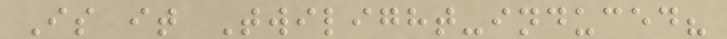Is it Twilight-induced?
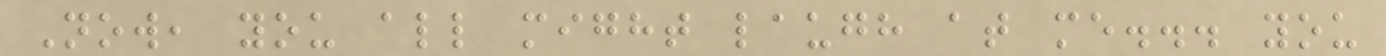Now, you all might laugh at me... you
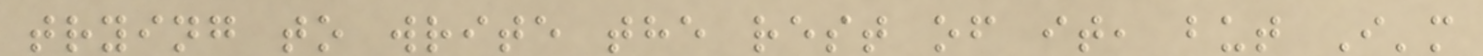trying to write the rest of it, but I'm
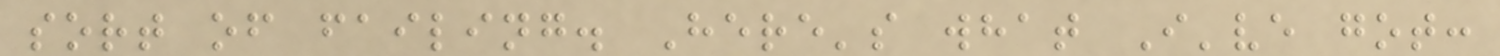sort of failing. Here's what I've got:
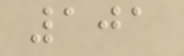101
